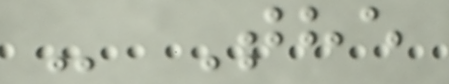- The
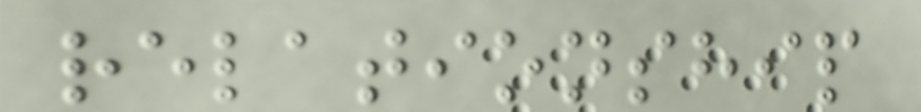relationship
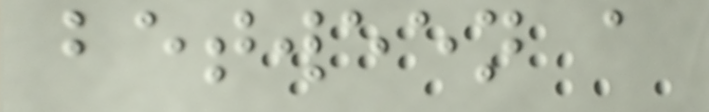between a
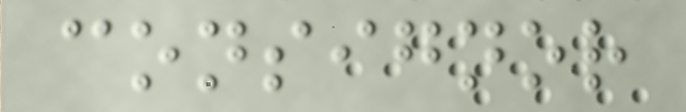consignor
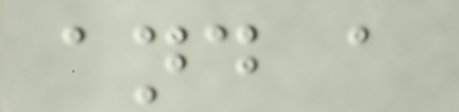and a
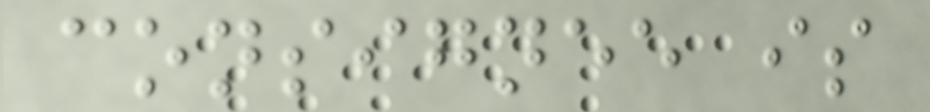consignee is
